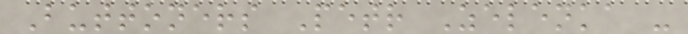Buttoners Petr Zelenka -
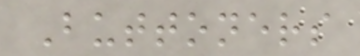Buttoners
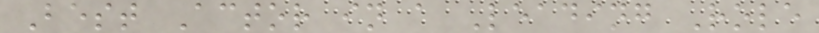Best Actor in a Leading Role
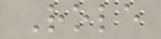Role
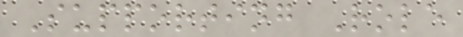Supporting Role
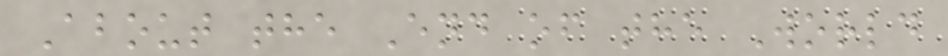About the End of the World
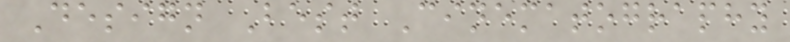Design Best Cinematography
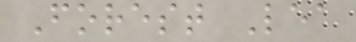Forest Lea
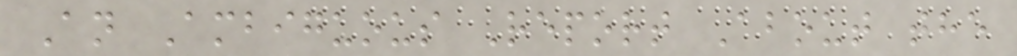An Ambiguous Report About the
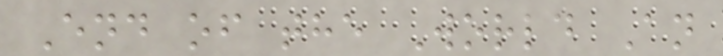End of the World An
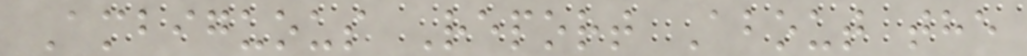Ambiguous Report About the
